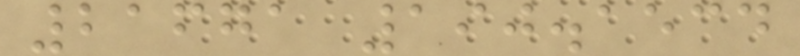21671 190.1534
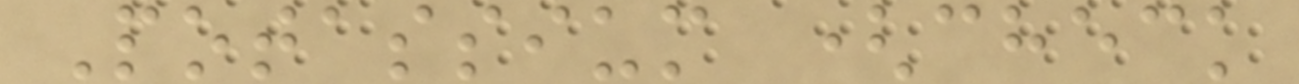Potassium (check
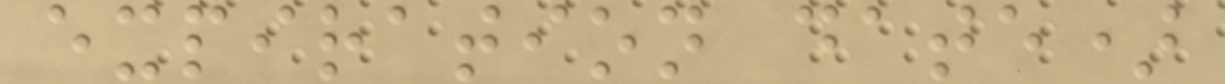expiration date)
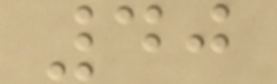40
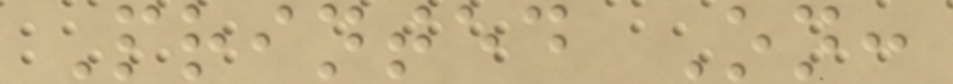Printed On:
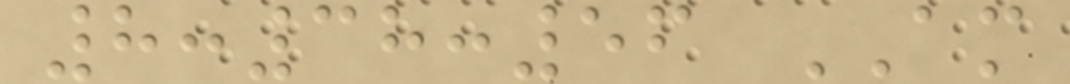8:38:56 AM
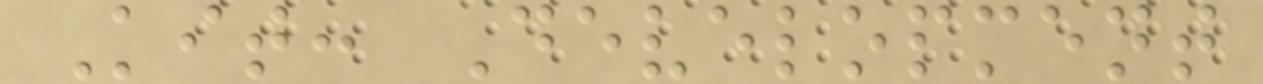Kit: Development
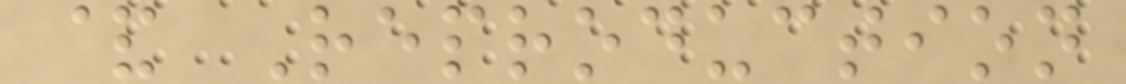& Reproduction
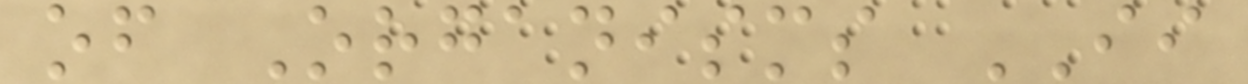of Organisms II
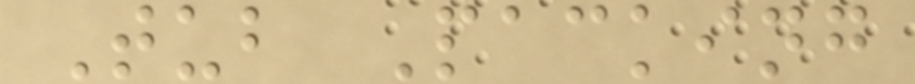Tub Packing
